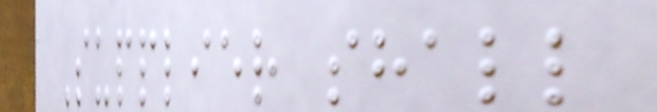Supplier shall
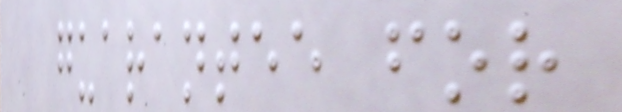guarantee for
